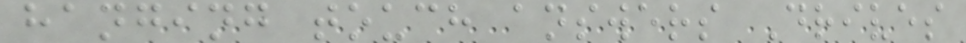hanging touch answers Drives
